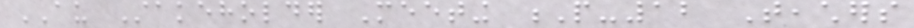AU Stakeholder Meeting P-12 Teachers
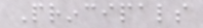Principals
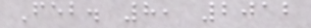Feb. 8, 2012
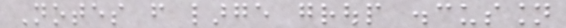Notes from large group discussion
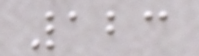123
